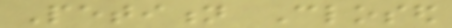Petition Closed
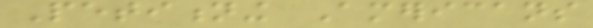Petitioning Americans
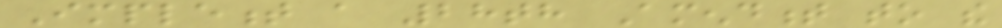Implement a 28th Amendment to the
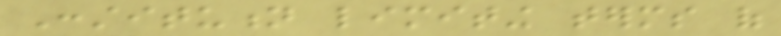Constitution limiting terms of
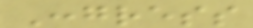Congress
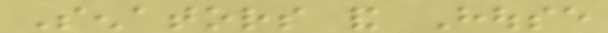Senators and House
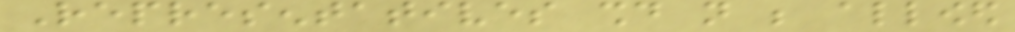Representatives should not be allowed
